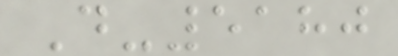D-5180
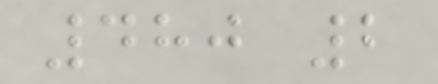480 2
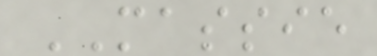MASSIE
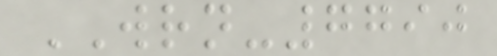WRN-7790
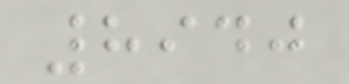8940
